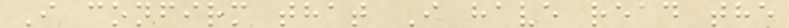I confirm that I have read the
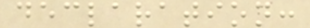declaration:
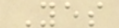Yes
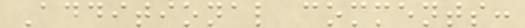Additional comments:
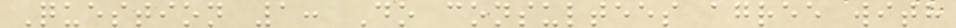Question 1: Do consultees agree with
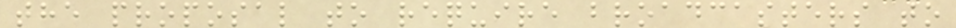the proposal to require broadcasters to
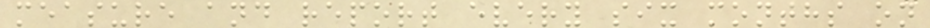measure and report every six months on
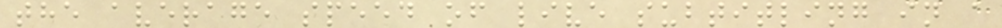the average speed of live subtitling in a
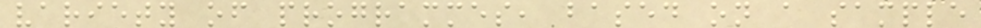variety of programmes, based on a sample
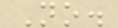No.
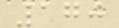170
